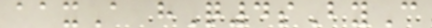aaxA hQ4sByC
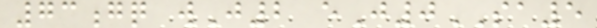73gq wJ2 eJ0SA5
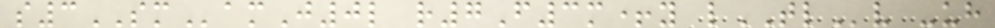s3SMamJ0l r7F3m+y lTLv -uh
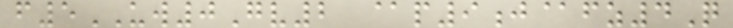f5UW0Gv2 @p9j@fz4Q
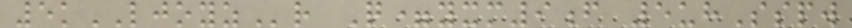5kLJOYZr Q=yxm9f 5uhSspw
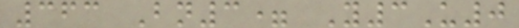363 Bn3= Y3U0
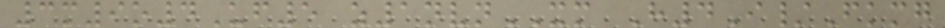3m9o4Uf5 z1nvnXM H4I/Fkmg
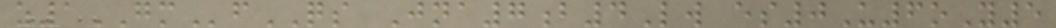z1GMfQS Jna7b4Lw es0U6oY5
